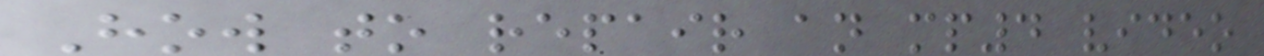How to repair an mp4 video
